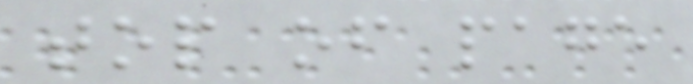top of page
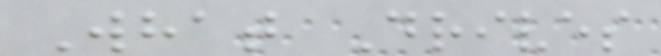What Drives
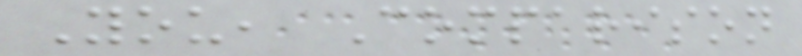You, Comparison
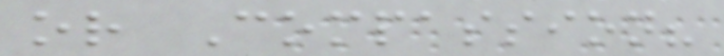or Compassion?
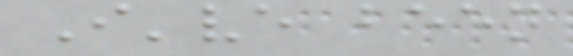I've been
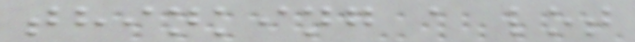thinking a lot
